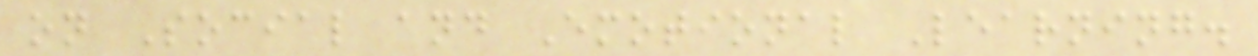on Social and Emotional Learning.
